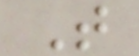T
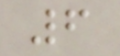6
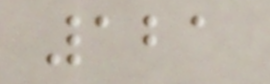121
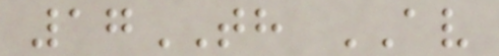17TH AV
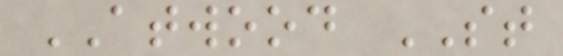ATWOOD ST
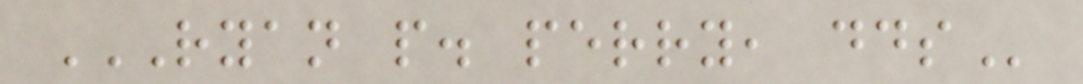RYAN P. PERRY, DDS
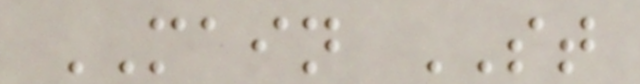MAIN ST
